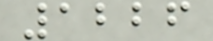1226
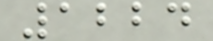1224
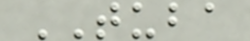TUBA
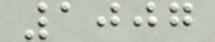1007
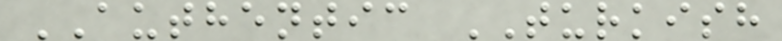AUTHENTIC TURKISH
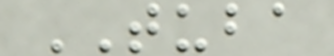TUBA
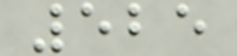525
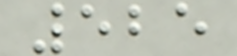525
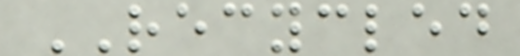RECYCLED
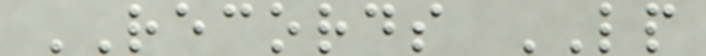RECORDS LP
